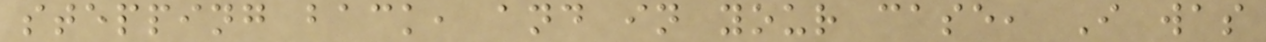stepping back, and in your case, I was
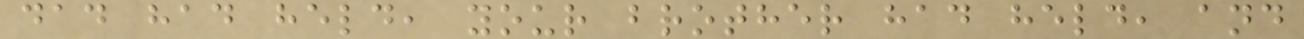dad had held, your brother had held, and
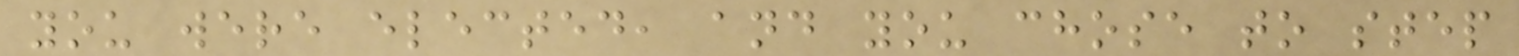you were elected, and you chose to step
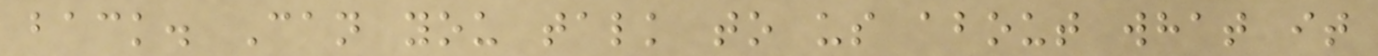back. Can you talk to us about what it
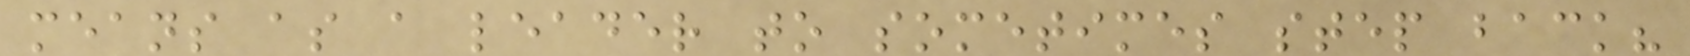means as a leader to sometimes step back?
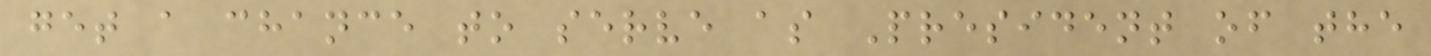get a chance to serve as President of the
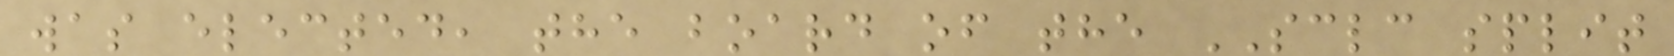was elected, the board of the SCLC split
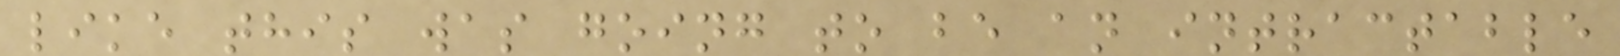like this was going to be an intractable
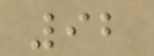92
